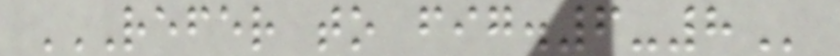REFER TO FIG.6-8
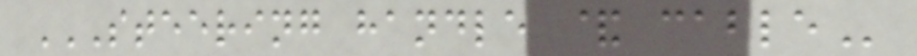STEERING HANDLE & CABLE
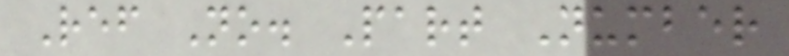Ref No. Part Number
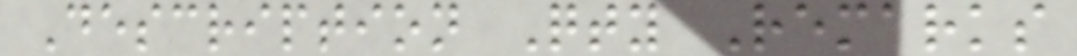Description Qty Remarks
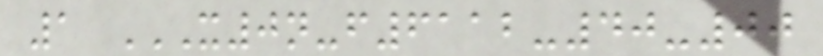1 X0N-F6112-40-00
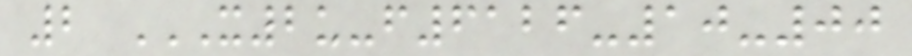2 X2U-F6126-10-00
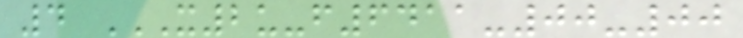4 X2U-F6411-00-00
